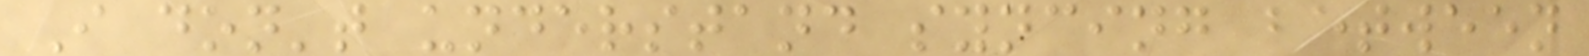I don't understand syncing between
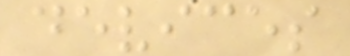devices
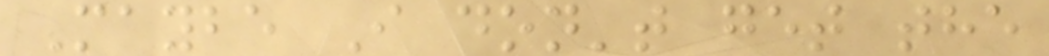Maybe I don't get the
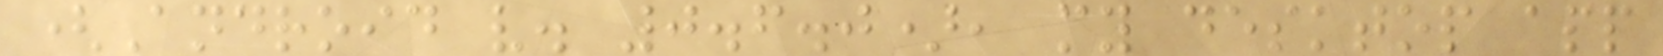(Android v. 0.6.0), my desktop app
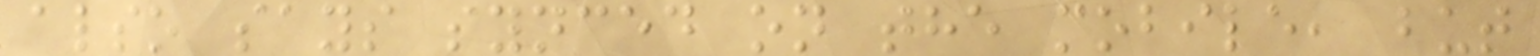also says synced on the mobile, but
